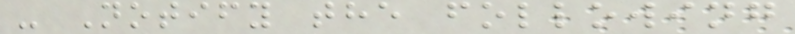- Notify the following
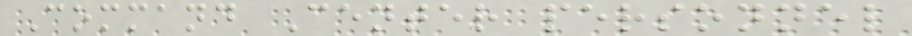Command Center personnel
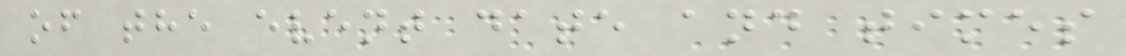of the event date and times
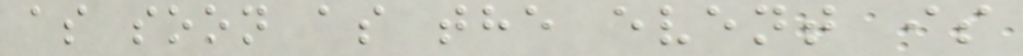as soon as the event is
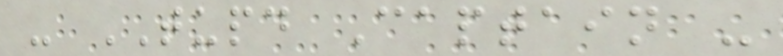- TUPD Captain -
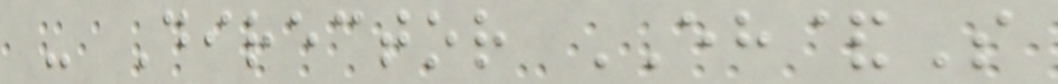- Director EH&S
